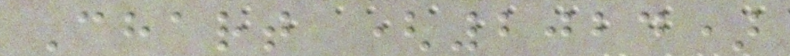Chart (2024)
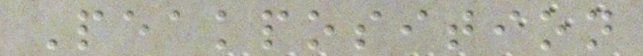Peakposition
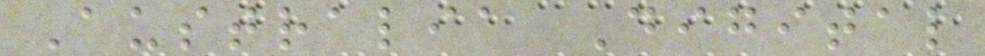Australia Digital
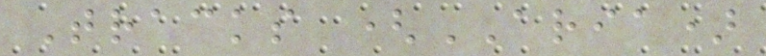Tracks (ARIA)
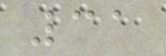31
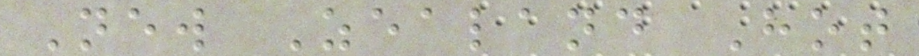New Zealand Hot
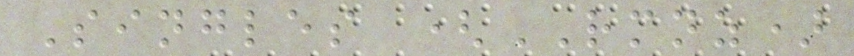Singles (RMNZ)
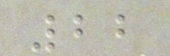22
